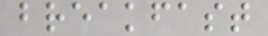breakfast
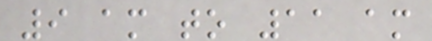9 am to 11 am
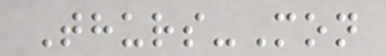Thurs-Mon
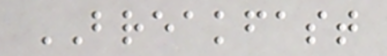BREAKFAST
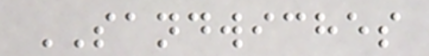SANDWICHES
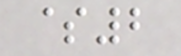$2
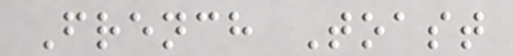French Toast
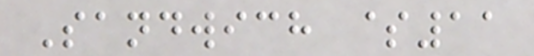Sandwich $11
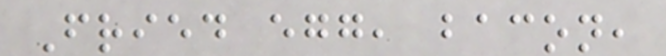Fried egg, bacon,
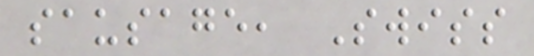sausage, Swiss
